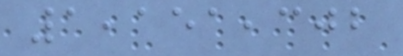1,151,302
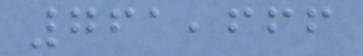761,666
